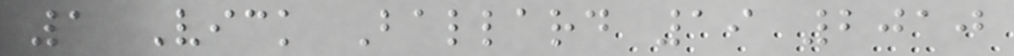1 Vick Ballard 19 2010
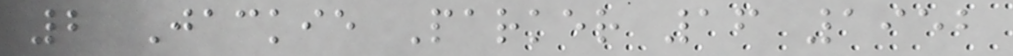2 Jackie Parker 16 1952
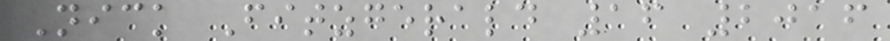Nick Fitzgerald 16 2016
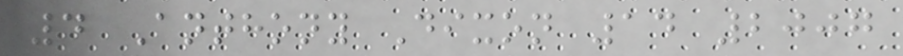4 Anthony Dixon 14 2007
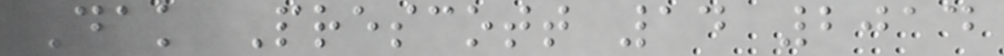Dak Prescott 14 2014
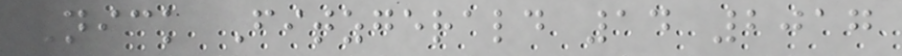Nick Fitzgerald 14 2017
